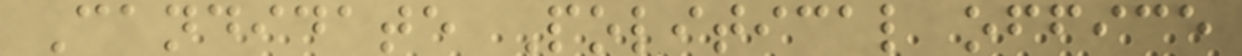Candidate Political office
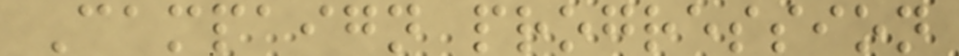Campaign progression
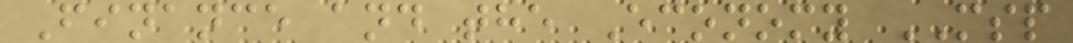Finance and the Economy MSP
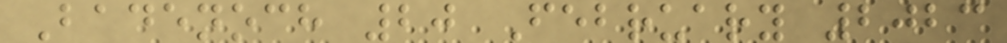Badenoch 20 February 2023
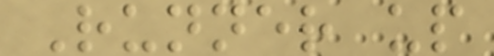Runner up
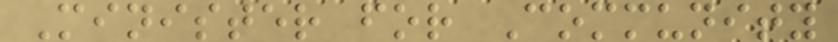Minister for Community
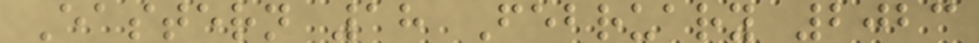Eastern 18 February 2023
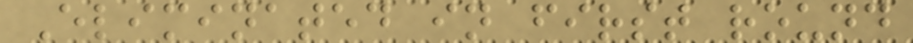Eliminated in first round
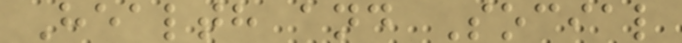Health and Social
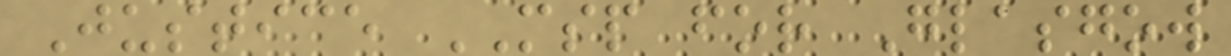Justice MSP for Glasgow
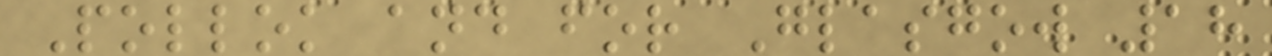Pollok and for Glasgow 18
